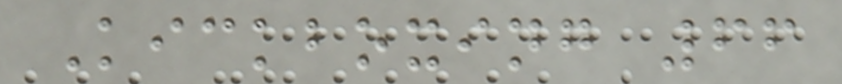Kickboxing 66
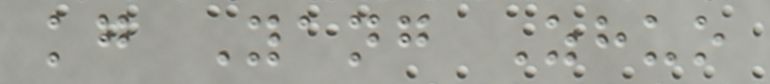kg Yang Zhuo
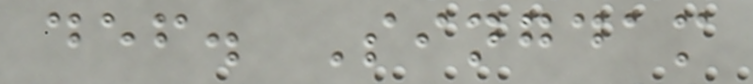def. Singdam
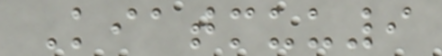Kiatmuu9
